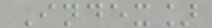Index]
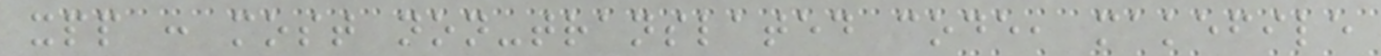xpp : most non-translated code, makefile
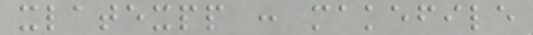xlatexpp : makefile
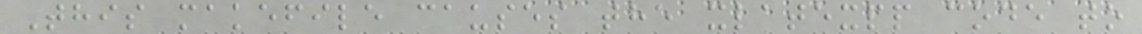This makefile causes the xlatexpp code to
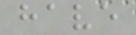have
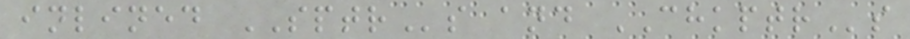inlined SPTRs and CHKPTRs
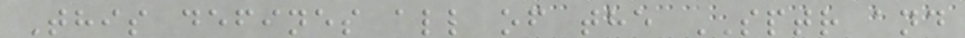This defines all of the SPTR and
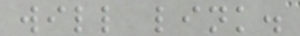will link.
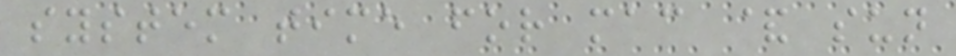system time for mac & sun
